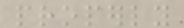properly
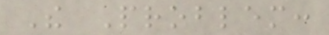The Problem:
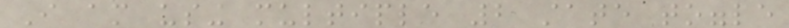I am using multiple 2 state toggle
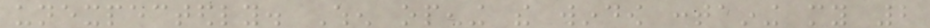unexpectedly. When opening the window containing my 2
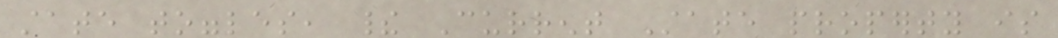state toggles, their Current State property is
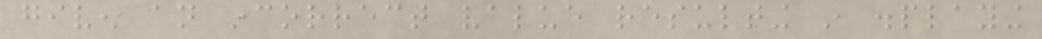given an incorrect value resulting in displaying
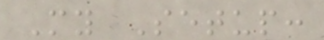My Setup:
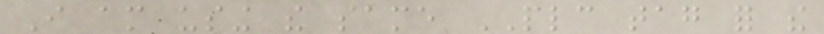I am using the same PLC tag for the
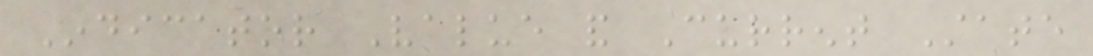Indicator Value and Current State
